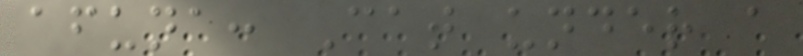afuna: Cat under a
